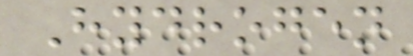Hydrogen
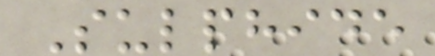Sulphide
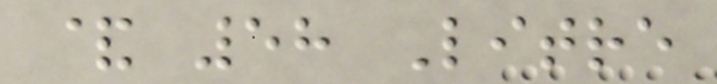& 58 Litre
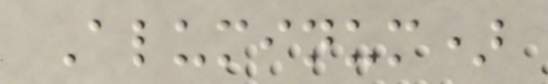Aluminum)
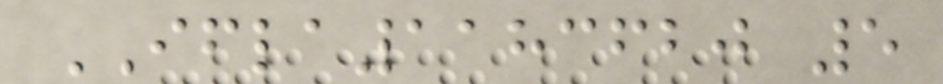IFLA1183620 5
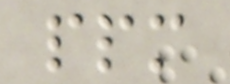ppm
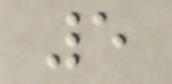5
